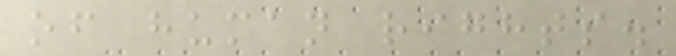of human rights.
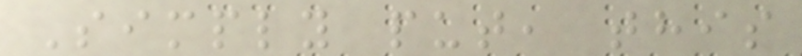Simply put, this
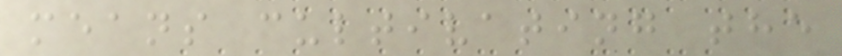means cultivating the
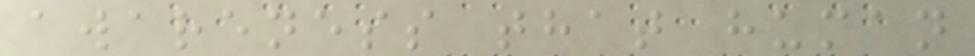awareness that human
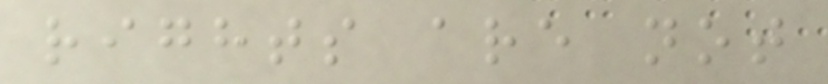rights are not
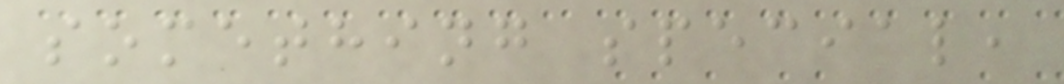something special,
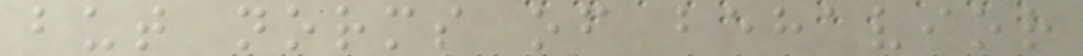but norms of behavior
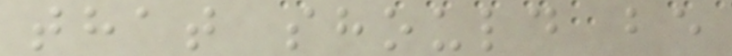that should be
